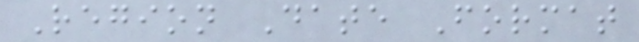Region Date Format
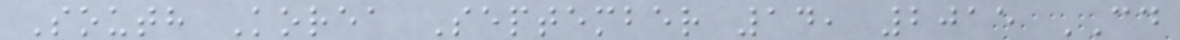South Korea September 14, 2015 CD
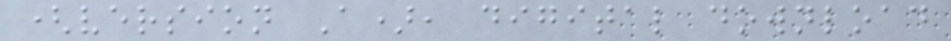(version A), digital download
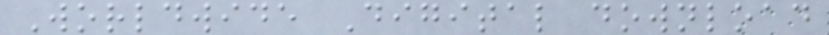Worldwide Digital download
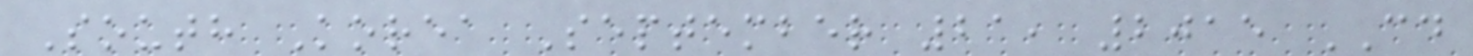South Korea September 21, 2015 CD
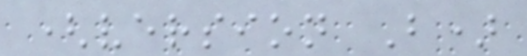(version B)
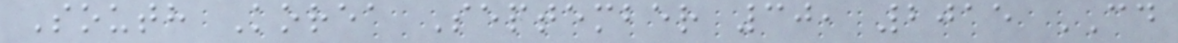South Korea September 30, 2015 CD
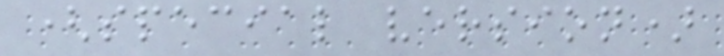(special version)
